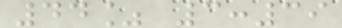44% 3:39
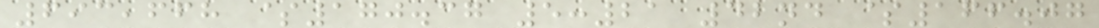693,668 $170.37 5:21 42nd $166.07
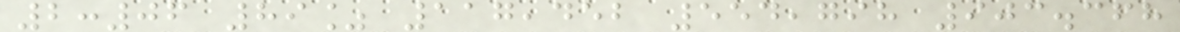2:06 89% 117,452 554,798 903.368
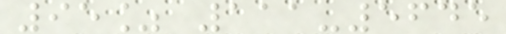95% 111-5645
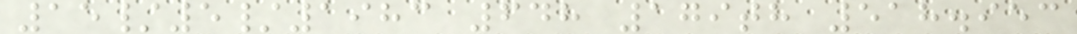15/5/1983 648 179th 518.953
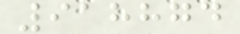918874
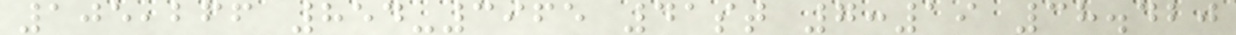105,266 854-3965 41st 7:19 38.420
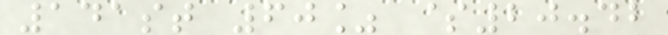141st 60% $20.42
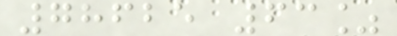78625 63%
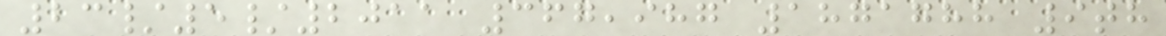23/5/2011 367,987 1871788 9th
